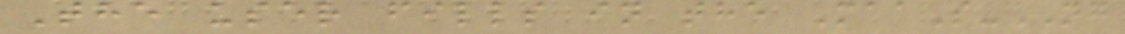The user fills in the MaaS-NG
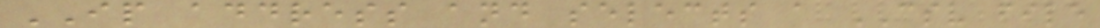IP address and selects a CSV file
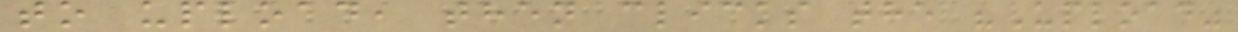to upload, then clicks the "Upload"
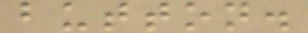button.
